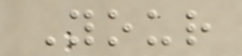Your
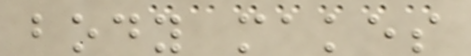body makes
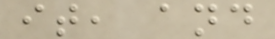it, and
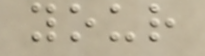your
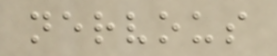nervous
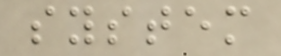system
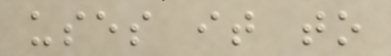uses it to
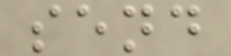send
